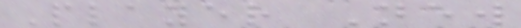Player New
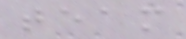team
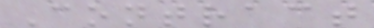Contract
